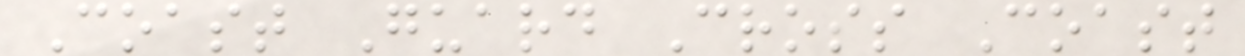Coast Guard Cross Coast
